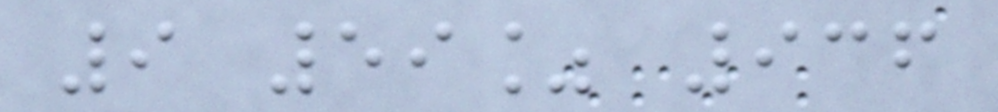9 59% 936
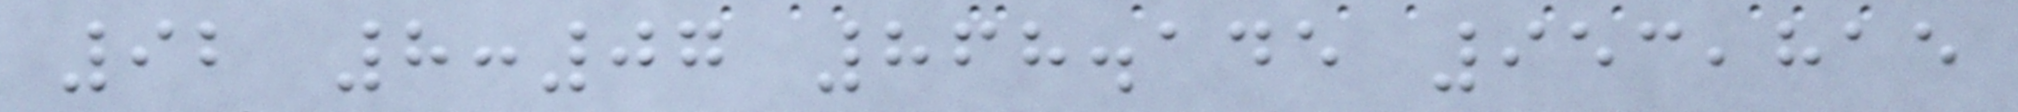92 8:07 868.145 953,815
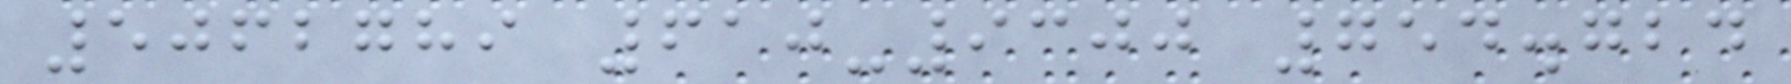5062789 610-9300 754.724
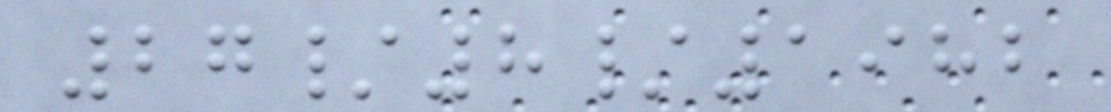27/8/1982
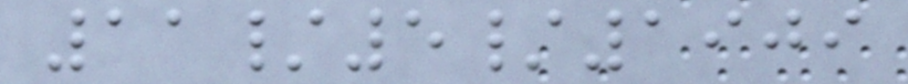11/5/1909
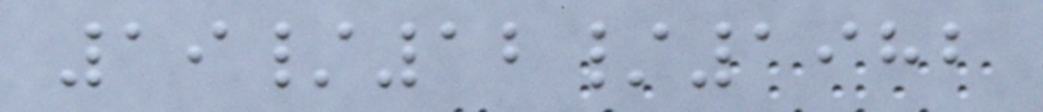19/12/1982
